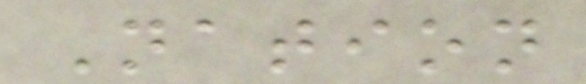Nation
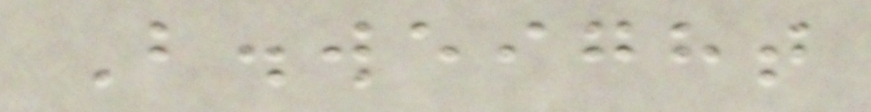B.weight
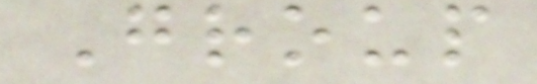Group
